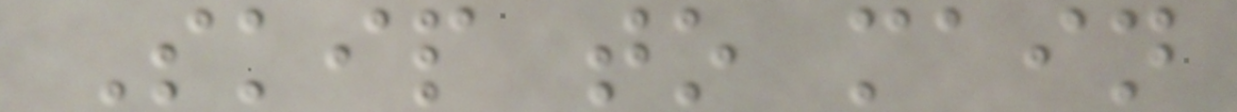Skip to main
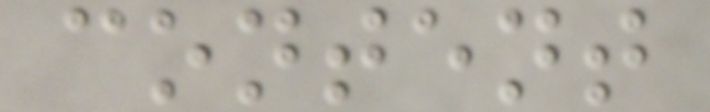content
